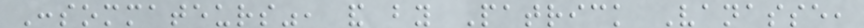Consommateurs", and by Patrick Vanasse,
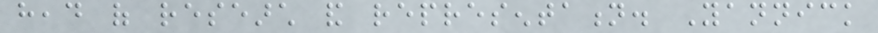head of research and representation. Yannick
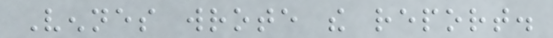Vennes wrote the report.
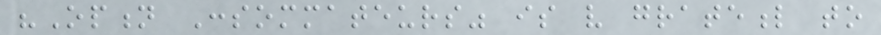"Option Consommateurs" is very grateful to
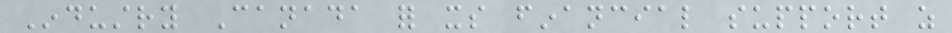Industry Canada for its financial support as
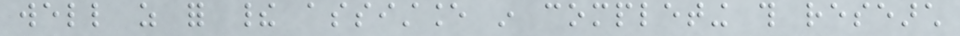well as for their assistance in completing this research
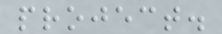project.
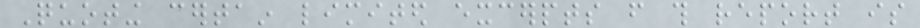Quoting certain limited excerpts from this report is
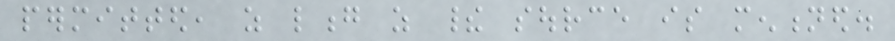permitted, as long as their source is mentioned.
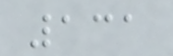131
